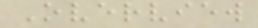Overview
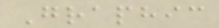Graphic
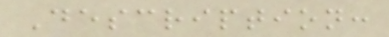Description:
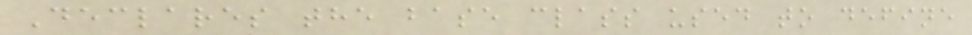Declares the base class used to define
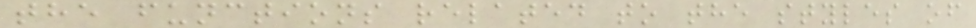the functions related to the styles of
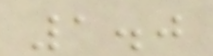1.0
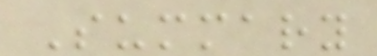Summary
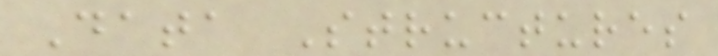Data Structures
